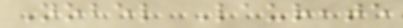Nobel Laureate
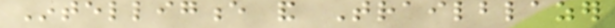Intelligence and Trailblazer
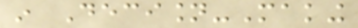in Decision-Making
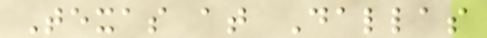Texas at Dallas
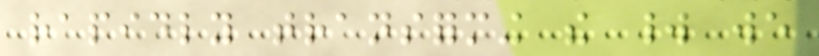rapidly transforming the world we
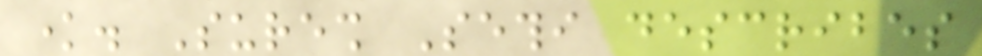know. Suresh Sethi describes
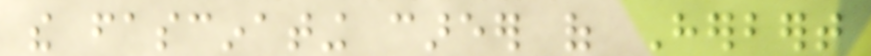the fascinating career of Herbert
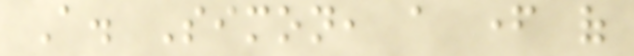A. Simon, a father of
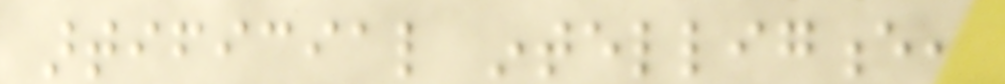artificial intelligence,
